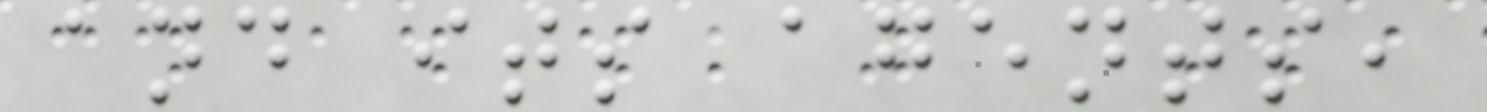and its agents,
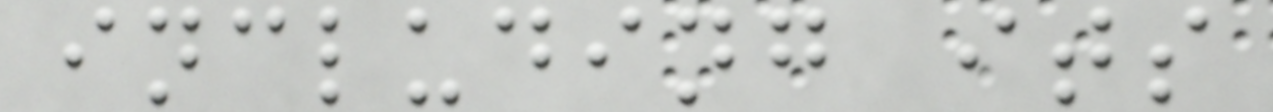including its
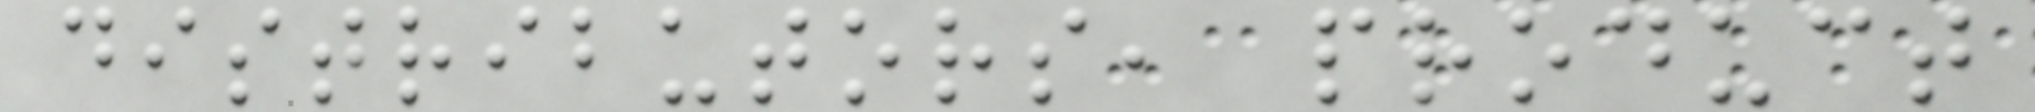distributors, product
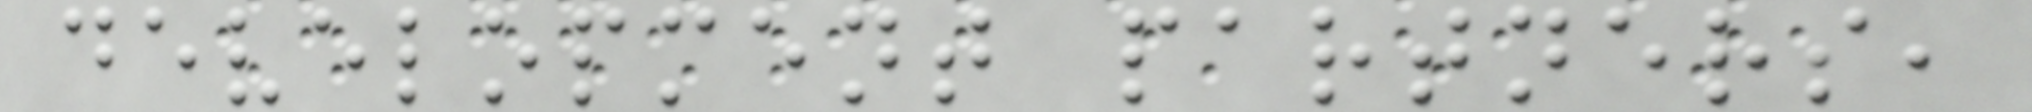development partners,
